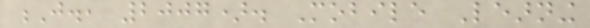J., 2007). Mobile Learning
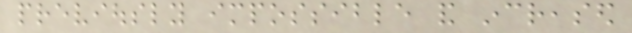previously impossible and increased
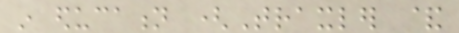in education (Traxler &
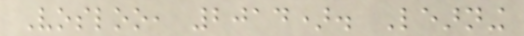Vosloo, 2014). Learning
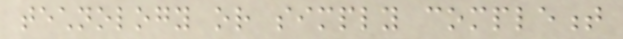technology or simply complement
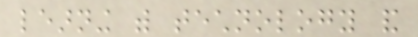learning with technology and
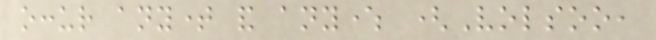occur anytime and anywhere (Volsoo,
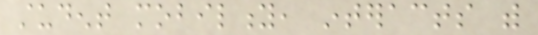student mobility, interacts with
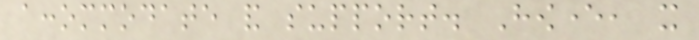accommodate and support. However, it
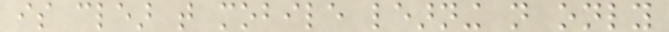is clear that mobile learning not only
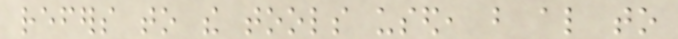refers to the tools used, but also to
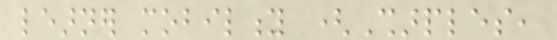learner mobility (Sharples,
